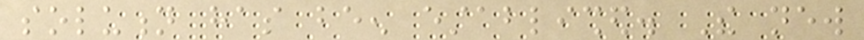solution has been established. The new
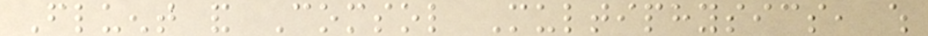Fluent and Comsol Multiphysics, which
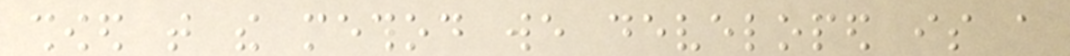showed that the method we developed is a
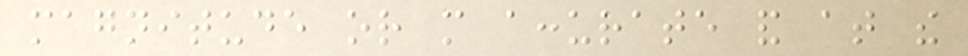magnitude or more accurate and at the
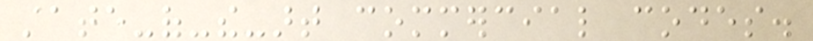state-of-the-art commercial codes.
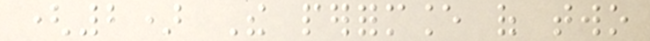(2) The performance of two
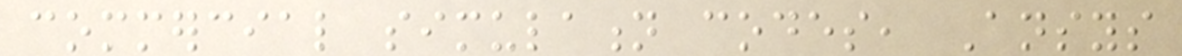commercial simulation codes, Ansys
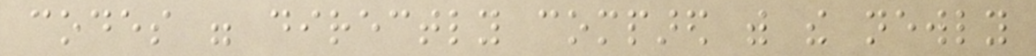codes were directly compared with the newly
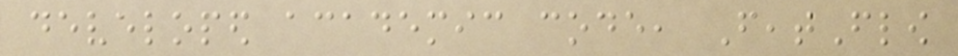developed academic code, FeatFlow
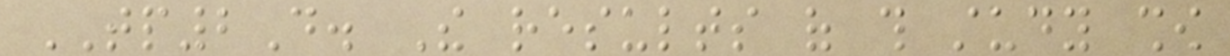TP2D. The results of this study show
